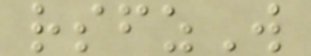rsfzW
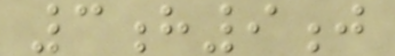3h9j
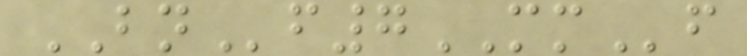BNf7MMf
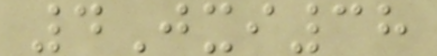4Jxi38
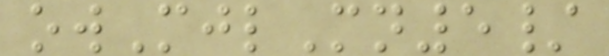owMjlMn5/
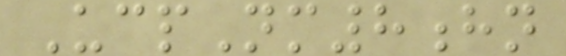UcpNm8hn
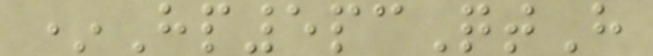*Hp5pcQtH
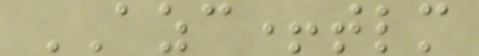AZC+tlm
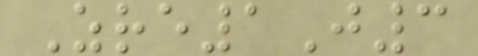Zre1J3
